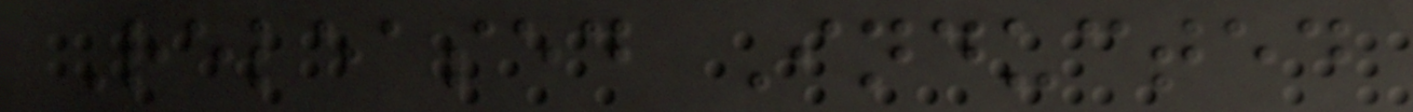Released Inducted
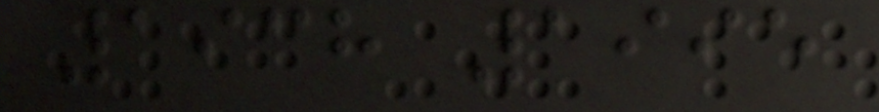1938 1995
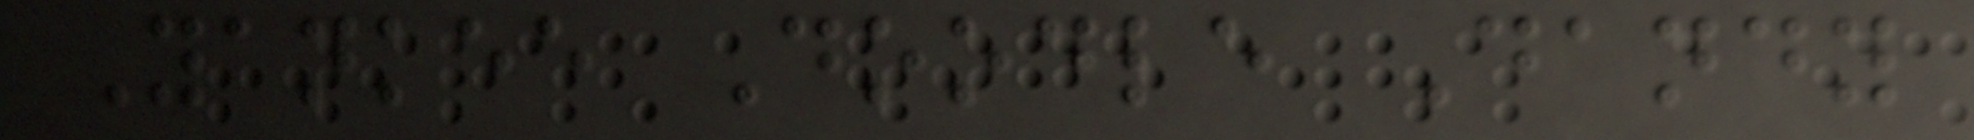Yankee Doodle Dandy
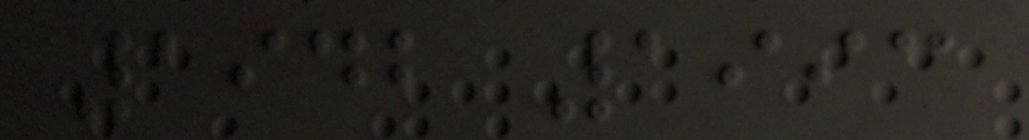1942 1993
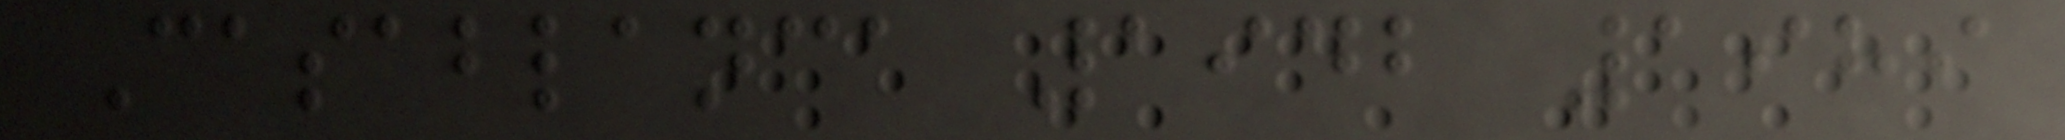Casablanca 1942 1989
